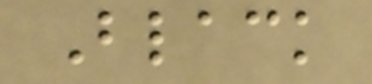Black
